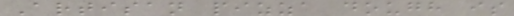Artisan pizza dough is
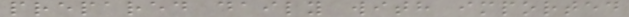prepared daily with imported
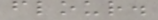flour.
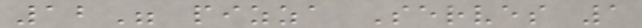12" pizza Serves 1
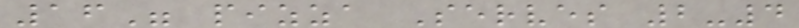16" pizza Serves 2-4
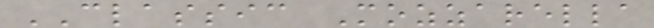CLASSIC Mozzarella
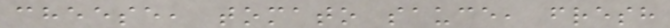cheese, tomato sauce, fresh
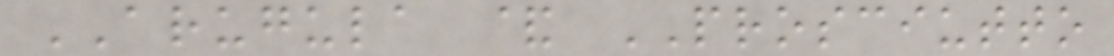ARUGULA & PROSCIUTTO
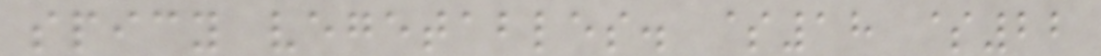spicy vegetables. $18 $22
